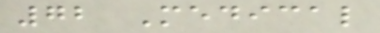72 Medical
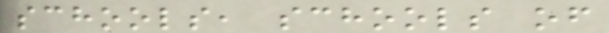schools, schools of
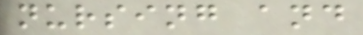nursing and
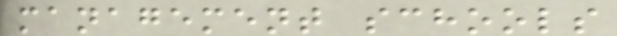management schools
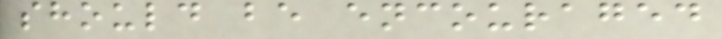should be encouraged
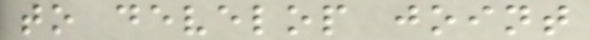to develop joint
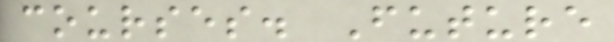courses. Future
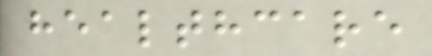healthcare
